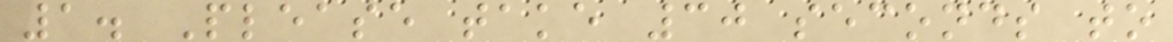1. Please take 30 seconds to
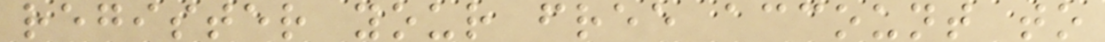register your free account to
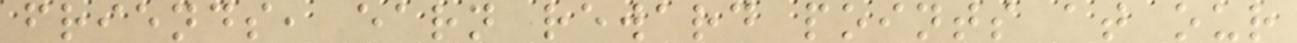friends, earn reward points at our
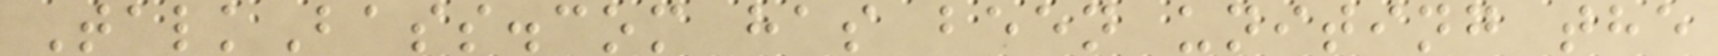TalkBass.com has been uniting the
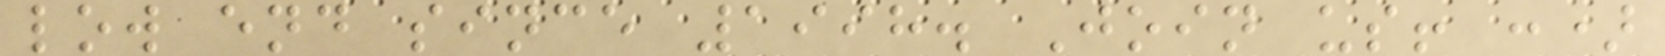low end since 1998. Join us! :)
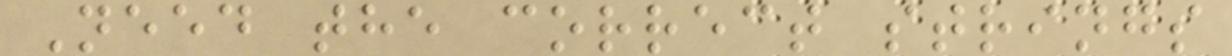Need the correct strings
